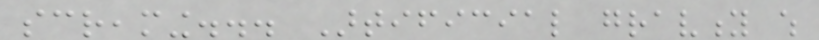screaming... Artificial gravity which
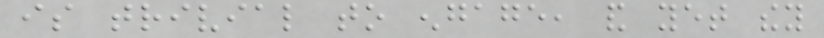is trivial to engage, and yet they
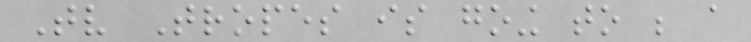Tv Tropes is going to be a
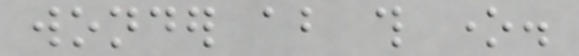wonder about this one.
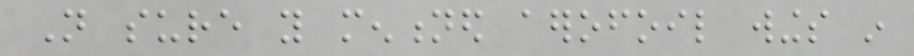Not sure you mentioned aerofoil wings in
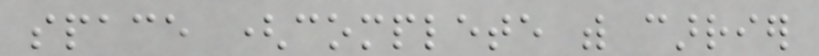space (complete with carrier
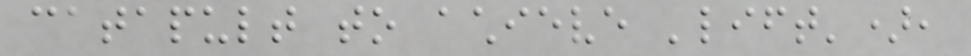catapult to achieve 'lift'),
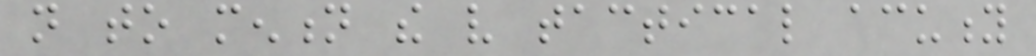not to mention the very tactical acuity
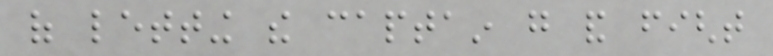of letting the captain go and fight
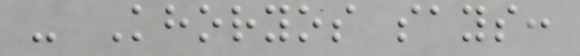- Khoryos says:
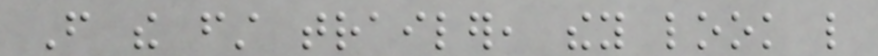From the first trailer, they look like
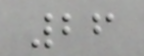26
